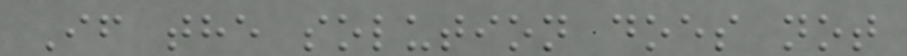If the solution does not
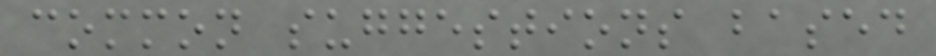common suggestions based
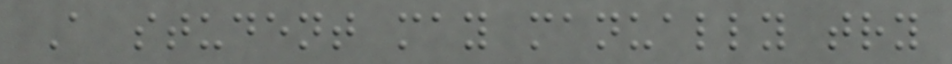A student may manually try
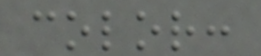color:
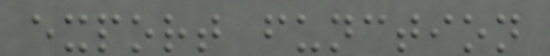export function
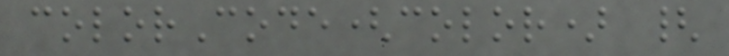colorCode(color) {
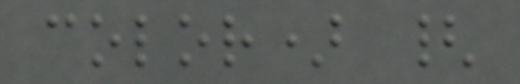color) {
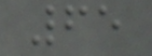65
